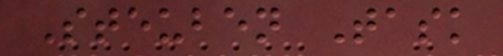Steuben Task
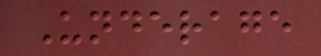Underage
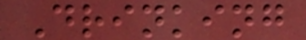Drinking
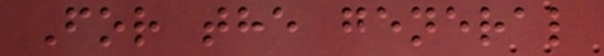For the general
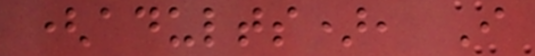(adults), I
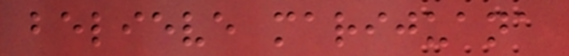believe marijuana
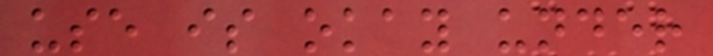use is okay under
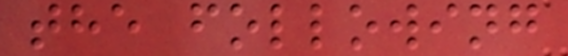the following
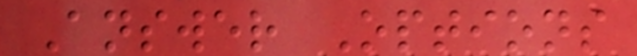Answer Options
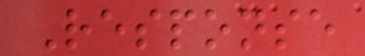Response
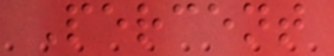Percent
